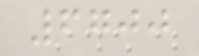6700
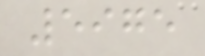5975
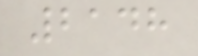2148
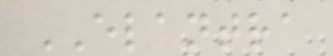ELANTRA
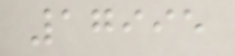17995
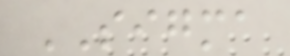SIGMA
